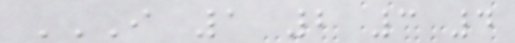I 1 2 3 4
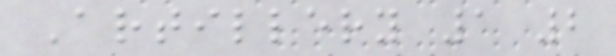Artillery 1 2
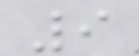9
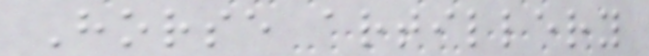Horse artillery
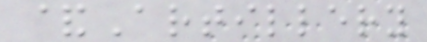&Artillery
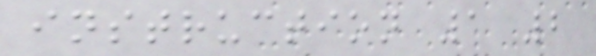instruction 1 2
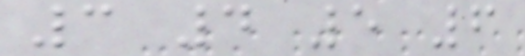3 4 5 6
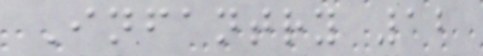Infantry 12
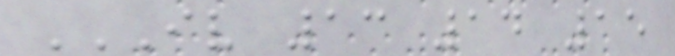IV 13 14 15
